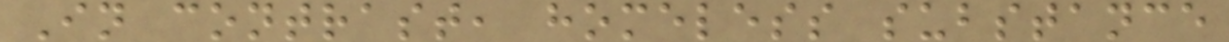In contrast, homeless substance
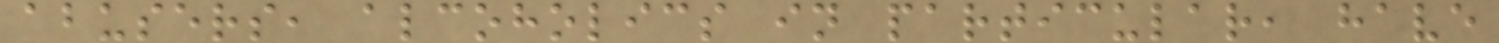abusers, alcoholics in particular, have
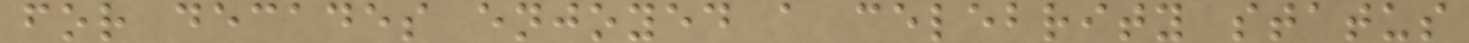for decades enjoyed a celebrity status
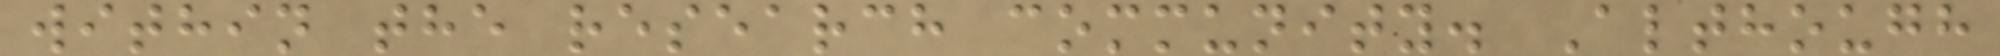within the research community. Although
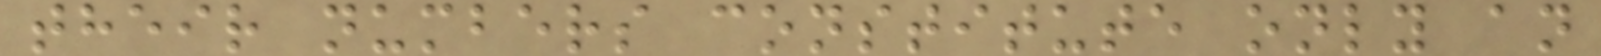their numbers constitute only an
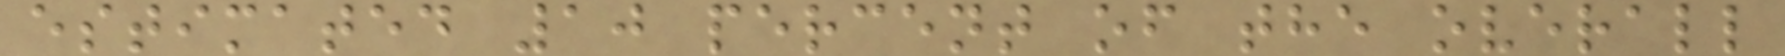estimated 10 percent of the overall
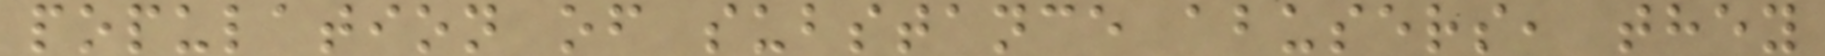population of substance abusers, they
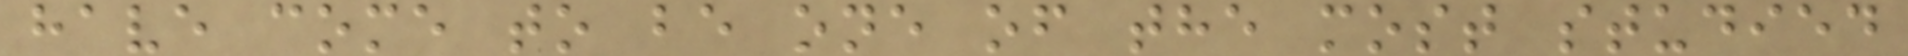have come to be one of the most studied
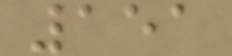151
